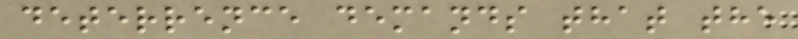deterrence demands that the
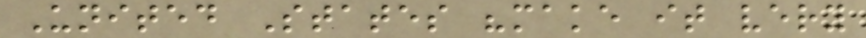United States "make it very
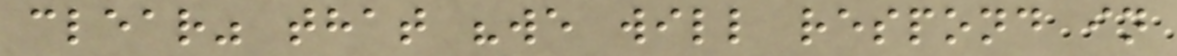clear" that "we will respond in
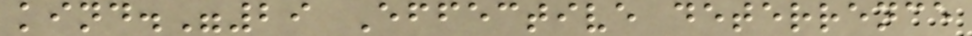kind."29 Effective deterrence
